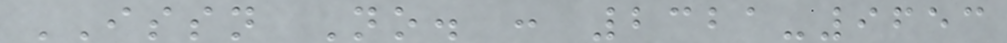ISSN No. : 2321-9653
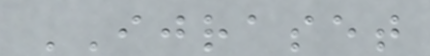IJRASET
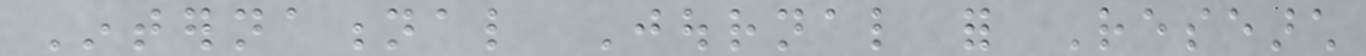International Journal for Research
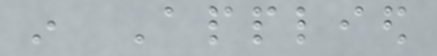in Applied
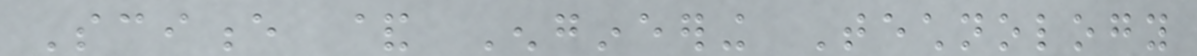Science & Engineering Technology
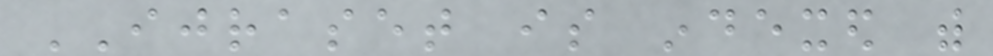IJRASET is indexed with
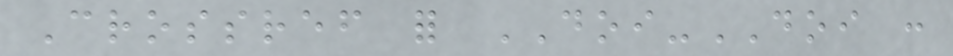Crossref for DOI-DOI :
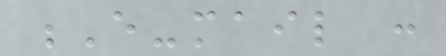E-mail :
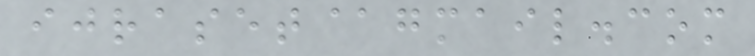ijraset@gmail.com
